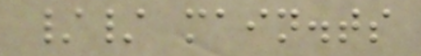// main.ts
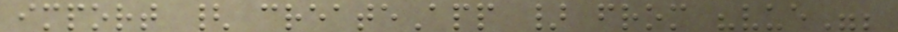import { createApp } from "vue";
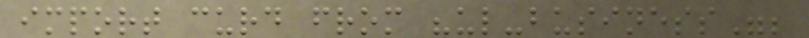import curd from "ul-business";
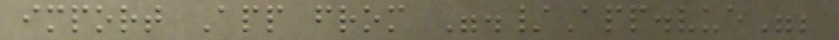import App from "./App.vue";
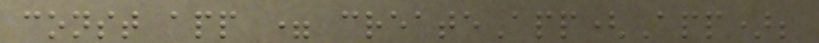const app = createApp(App);
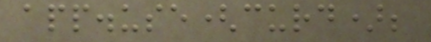app.use(curd);
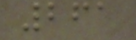261
